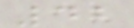42
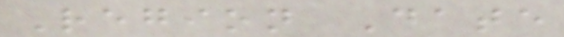Region Date
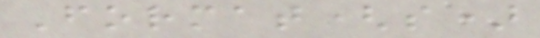Format(s)
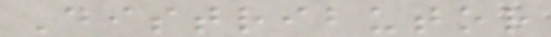Distributor
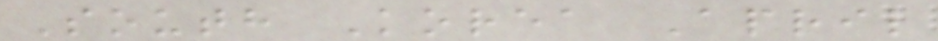South Korea April
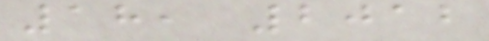18, 2012
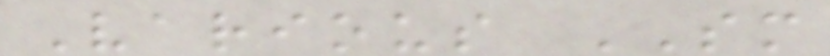Various SM
